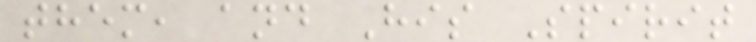them, and His Spirit
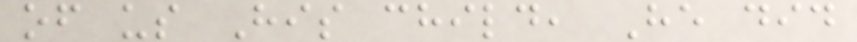of us His child, He did
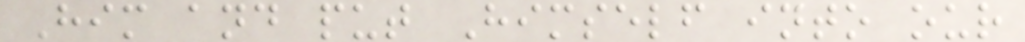Him and put Himself into our
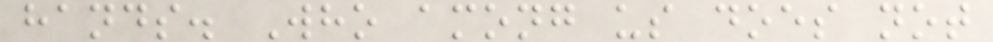hands. Who among us does not
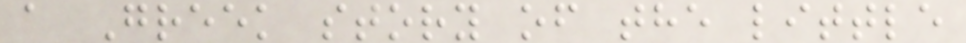a Greek story of the little
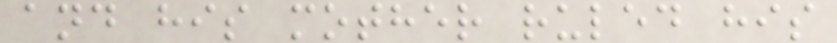and his mother ruled his
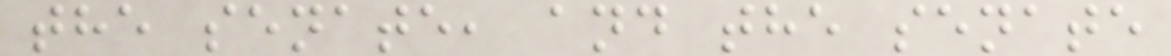the senate, and the senate
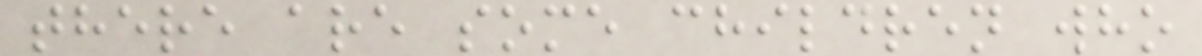there are some children who
